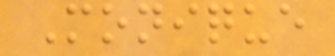Monique
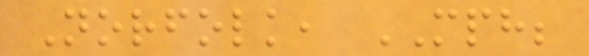Norfolk, MPH;
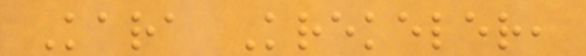Kara Krekeler,
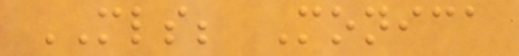MLS; Monica
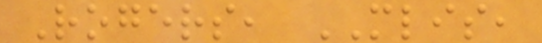Rogers, MLIS,
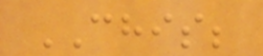CHIS;
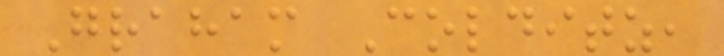Graham Colditz,
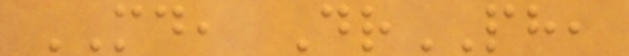MD, DrPH,
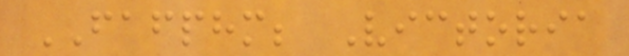FAFPHM; Victoria
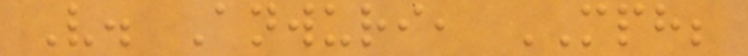V. Anwuri, MPH;
